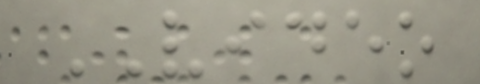VIDEO
